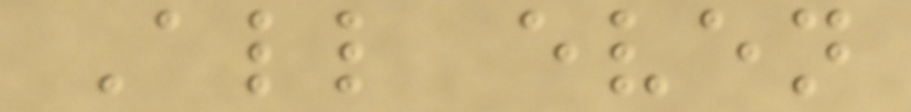All even
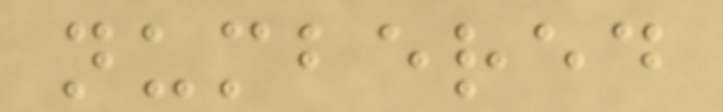numbered
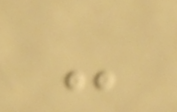-
